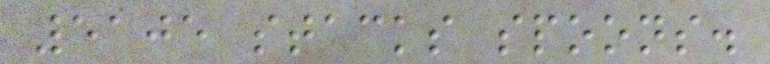5105 stacks spoons.
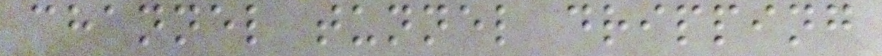channel tunnel dripping
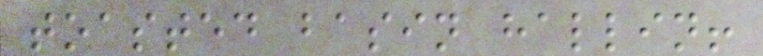toasted basin hallin!
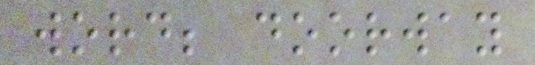word; doorway
